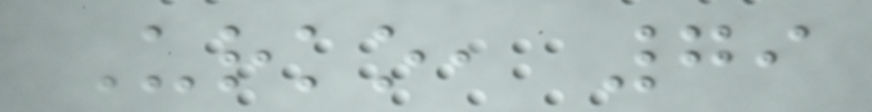Urko, 79
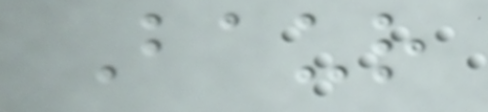Baur
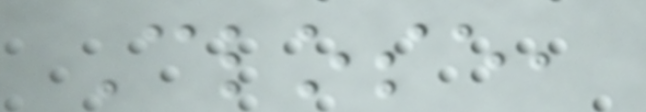Close,
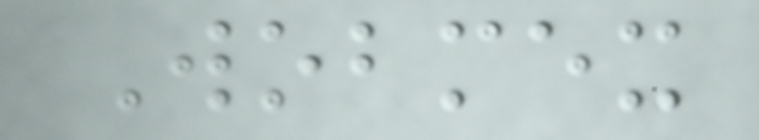Wobmex
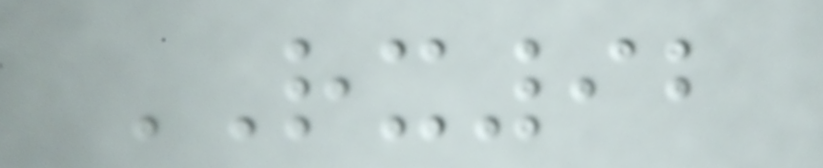RX92
